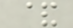&
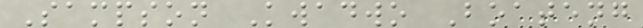Sampson Kwadwo Boateng
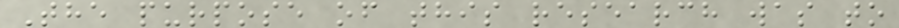The purpose of this research was to
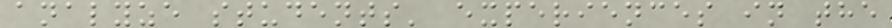analyze students' experiences in the
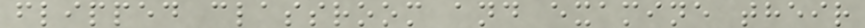flipped classroom and examine their
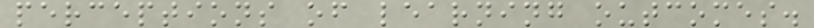perceptions of learning outcomes.
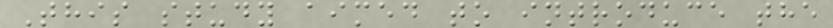This study aimed to introduce the
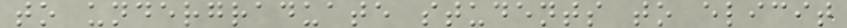to undergraduate students to elicit
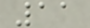11
